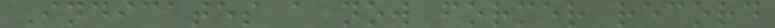Indicates a now former record
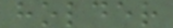holder
